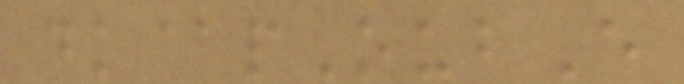dk@pOubE
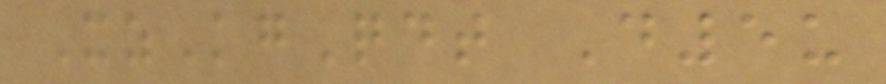XzKgQdt D5u
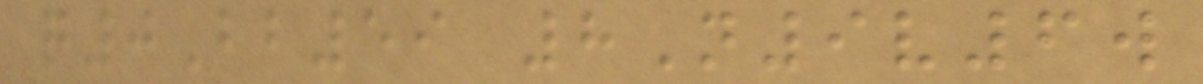q0Bb59 8N9v6w
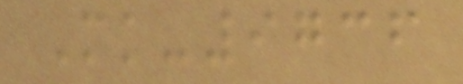Mk-9736
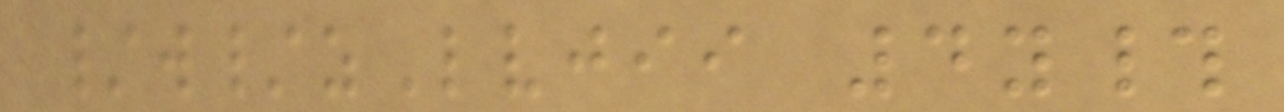/w/zLvjii 4y#
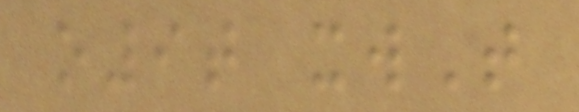o9t xwT
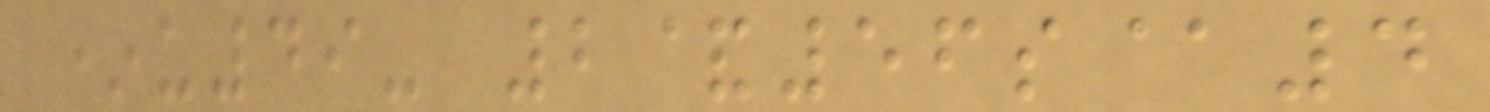*u49- 2&56s@4
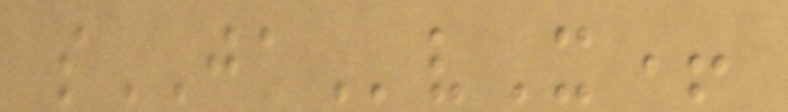sJAvX+
